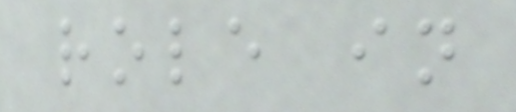role in
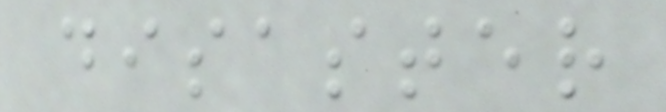disaster
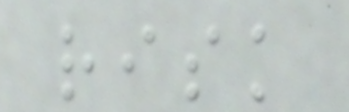risk
